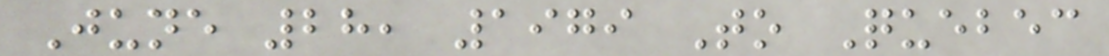June 28, 1979 To Quebec
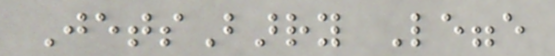JetsBarry Legge
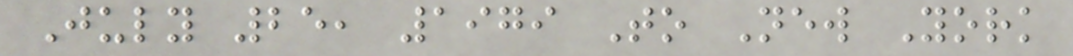July 25, 1979 To New York
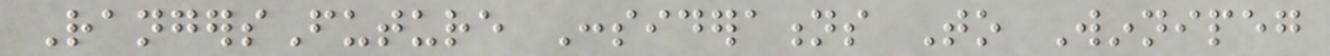RangersFuture Considerations To Winnipeg
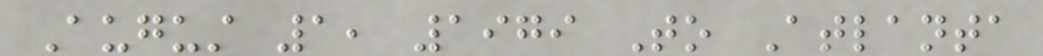August 1, 1979 To Atlanta
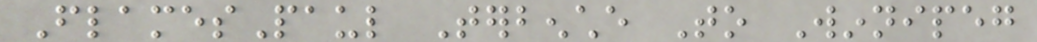FlamesPaul Terbenche To Winnipeg
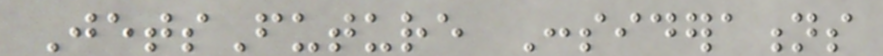JetsFuture Considerations
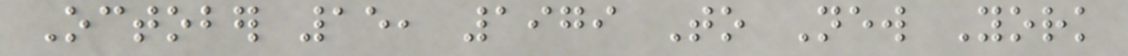October 15, 1979 To New York
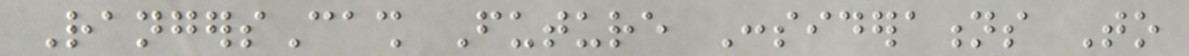RangersCash Future Considerations To
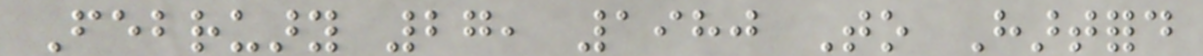February 27, 1980 To Hartford
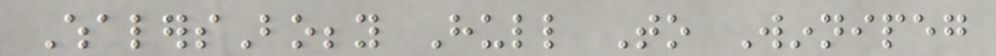WhalersBobby Hull To Winnipeg
